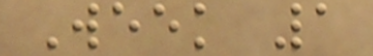Week 1
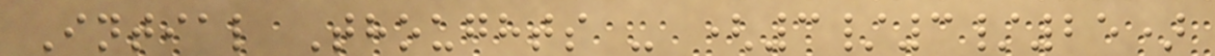Intial Thoughts - (3/3/25)
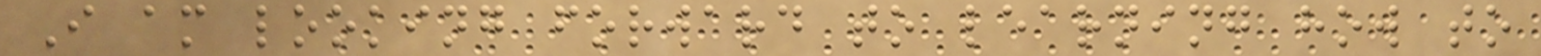I am looking forward to learning how to
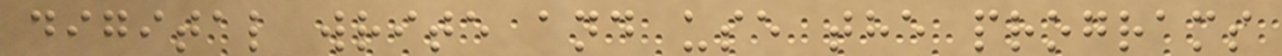digital write and use the programs
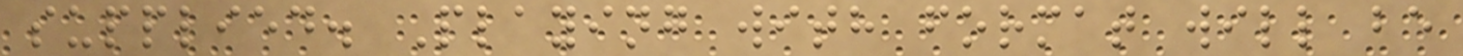supplied. Playing with format will be
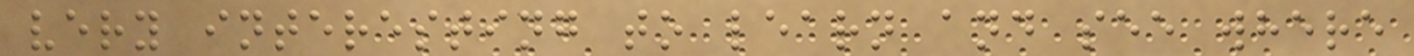very interesting to learn and see where
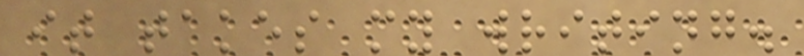it takes my writing.
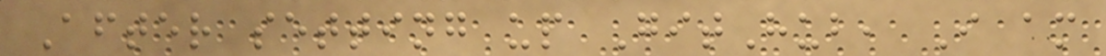After setting up GitHub, I am
